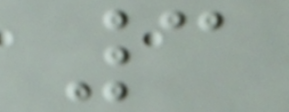3
